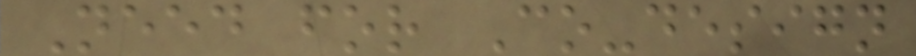Need for Co-design
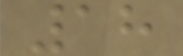18
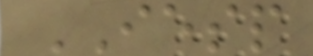IESP
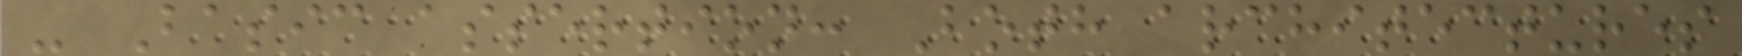- Basic assertion: Both architectures
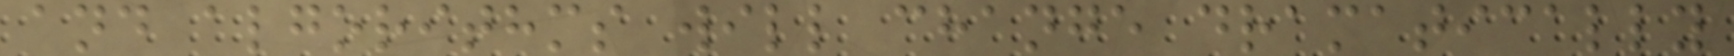and algorithms will change dramatically
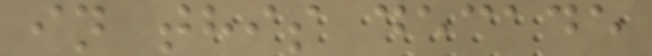in this decade
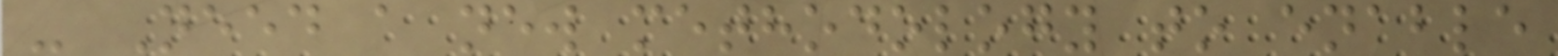- Need a new methodology to enable
